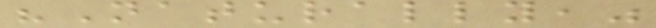"Naturally,"
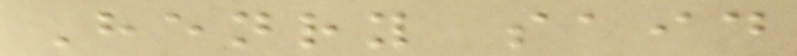Henry said
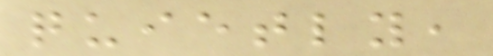quietly,
